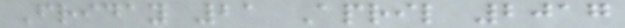Friday 21 April 2017
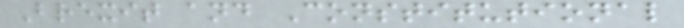Brexit and Constitutional
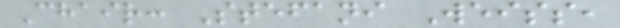Chair: Stefani Weiss,
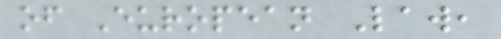of European Law,
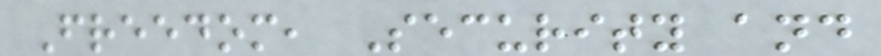Freedom, Security and
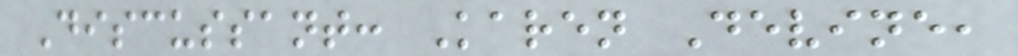Discussant: Karen Devine,
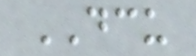DCU
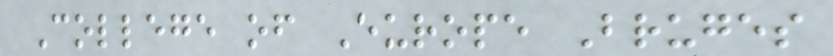College of Europe Bruges
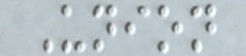Union
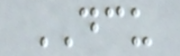DCU
